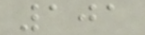101
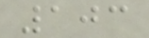103
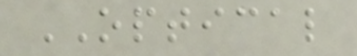OPTICAL
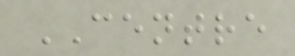CENTRE
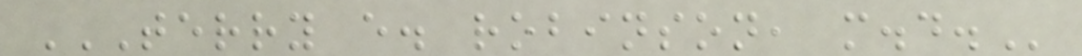TERRY E. ROBINSON, M.D.
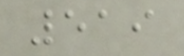519
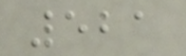521
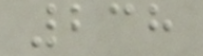238
